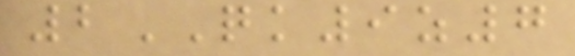2QK9z7
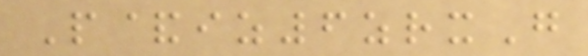P&iz6zrxG
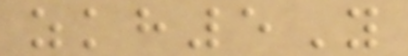zkh5Y
